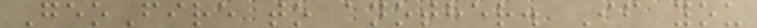GeoFire to another. If you
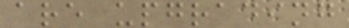are upgrading
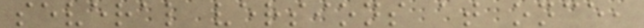several versions at once,
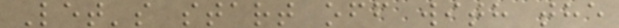Let's start off with the
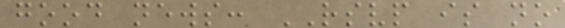good news: RSVP is no
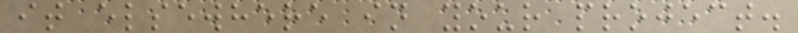it elsewhere in your project.
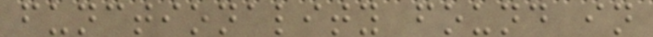functionality found in
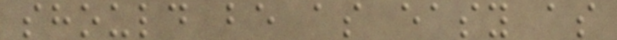should be as easy as
